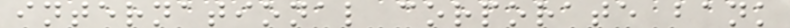international corporate bank
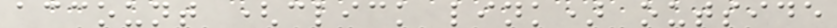account (click link) outside
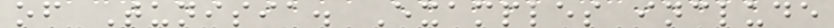of Tunisia. Examples include
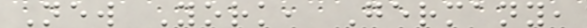New York, Germany,
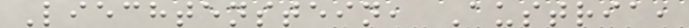Liechtenstein, Austria,
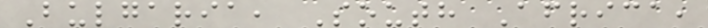Bulgaria, South Africa,
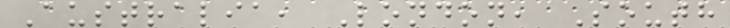Australia, London, South
